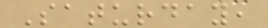Saturday,
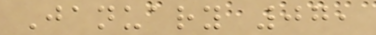January 07,
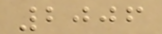2006
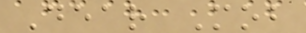Dear Mob
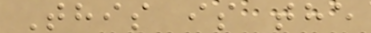This is the
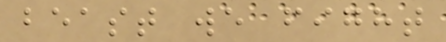beast we fight
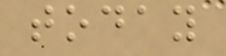today
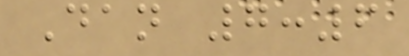Dan 7:6
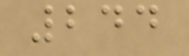244
